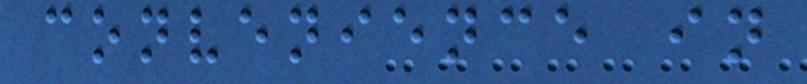convenience in
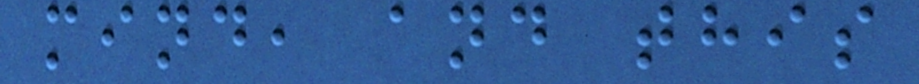mind, and this
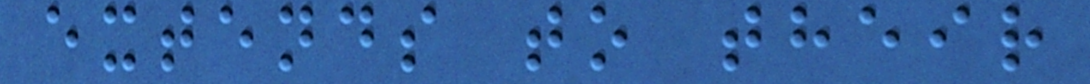extends to their
